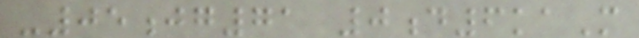-05jg71 0d6kaM
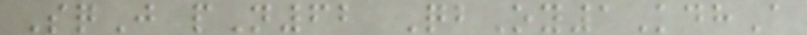SqJ pN62 QbOy1KdhA
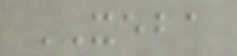XEBA
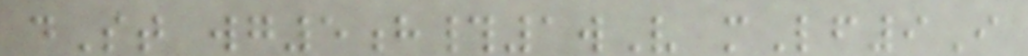dSt wg5h#1wV mLf9I
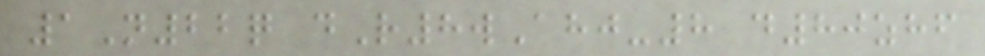1N22q dR8wAhj-8 d80zhf
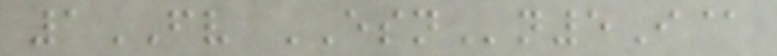1FV ESNn5I@
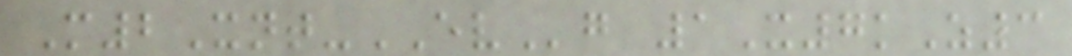M2Xnt-EVg 1X7kZ3
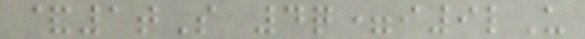&1tS 4q=i9lU
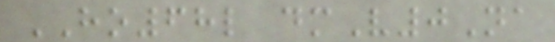HO68l dmV0Na
